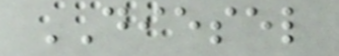DIESEL
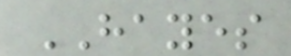HAYES
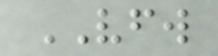VFW
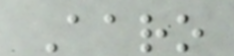Aaro
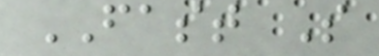FAST S
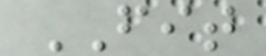FIT
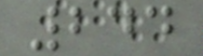244
